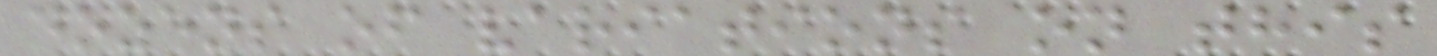dozens of variations on this
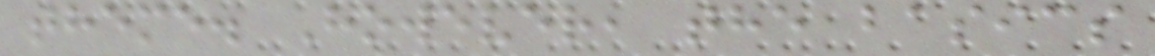theme. However, the basics
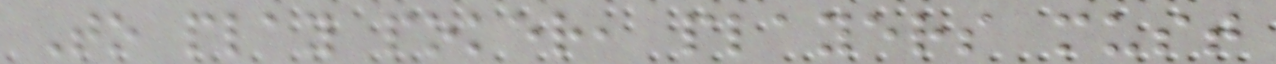To play poker, players must
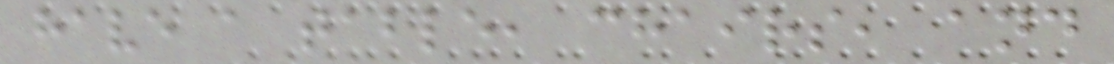have a table, chairs, and
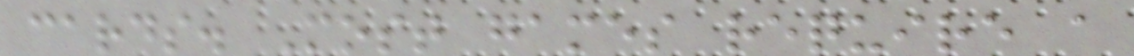cards. Most games require a
